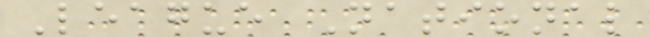League National
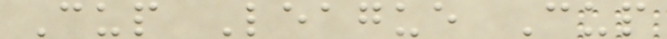Cup League Cup
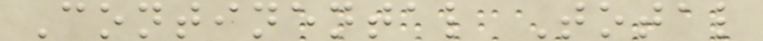Continental Total
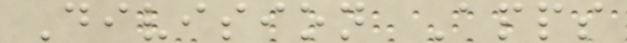Division Apps
